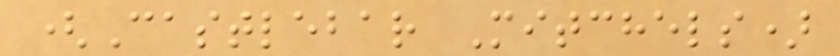(Castlebar Mitchels)
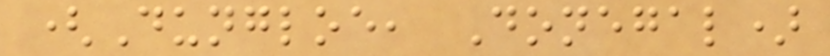(Dungloe, Donegal)
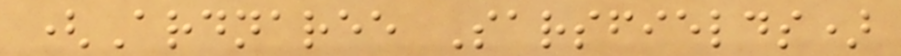(Ardnaree Sarsfields)
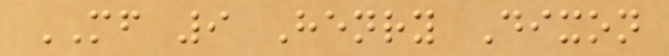MF 9 Henry Dixon
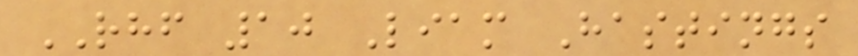RHF 10 Liam Hastings
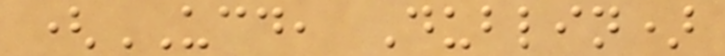(UCD, Dublin)
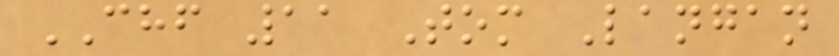CHF 11 Tom Langan
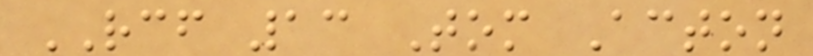RCF 13 Tom Acton
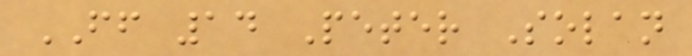FF 14 Peter Solan
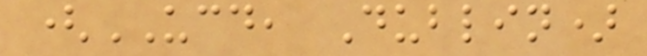(UCD, Dublin)
